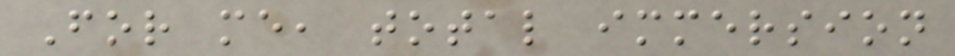For me, total immersion
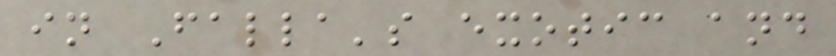in Falla's exotic and
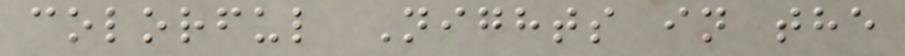colorful Nights in the
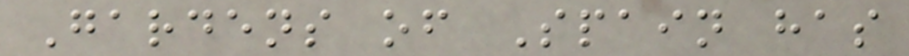Gardens of Spain has
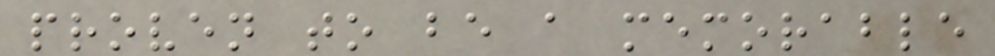proven to be a memorable
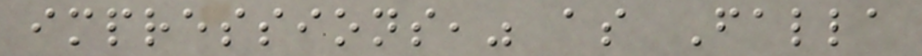impressions," as Falla
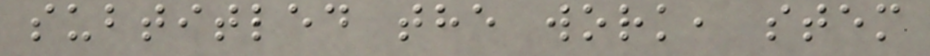subtitled the work, stem
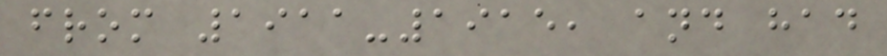from 1911-1915, and had
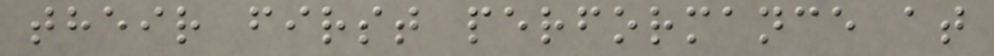their first performance at
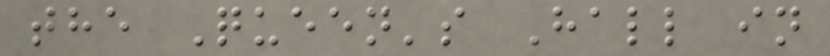the Queen's Hall in
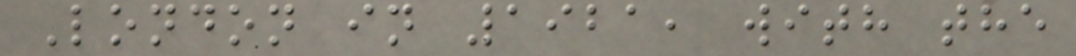London in 1921, with the
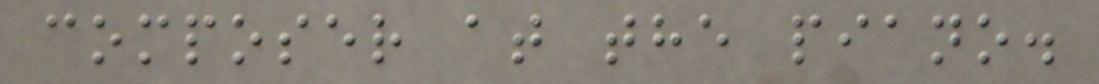composer at the piano.
